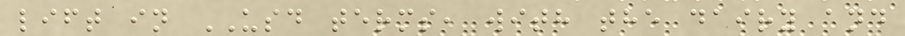lift in USD terms, with the dairy and
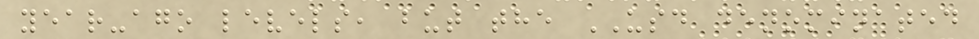year-ago levels, but the USD denominated
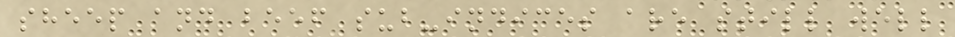sheep and beef sub-indices are still well
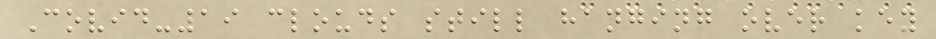Covid-19 clouds still hanging over key
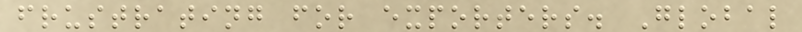frustrating for exporters. Global
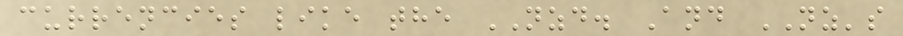currencies like the NZD. And NZ's
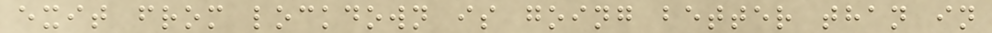exit from lockdown is going better than in
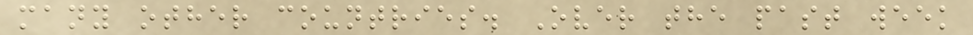many other countries. Over the past week
